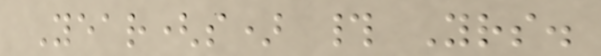Year(s) # Yrs.
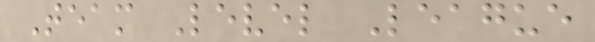Team Level League
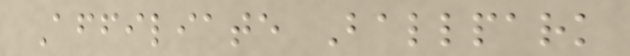Affiliate Ballpark
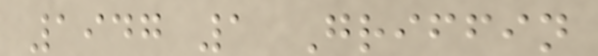1947 1 Griffin
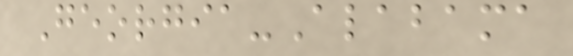Georgia-Alabama
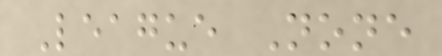League None
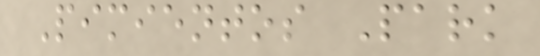Pimientos Park
